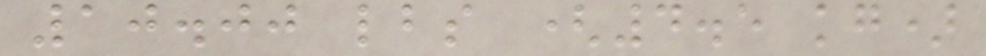10.00 lbs (4.5 kg)
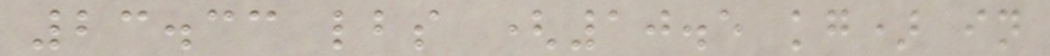23.33 lbs (10.5 kg) in
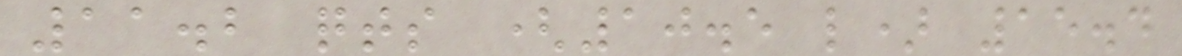11.2 qts (10.5 l) 15.4
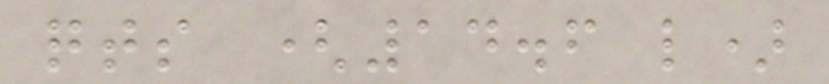qts (14.6 l)
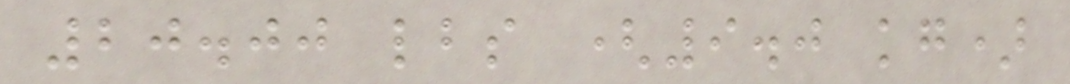20.00 lbs (9.0 kg)
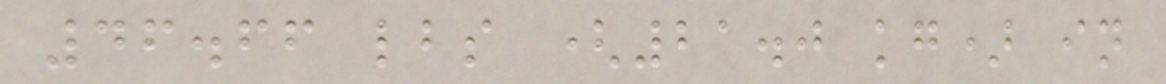46.66 lbs (21.0 kg) in
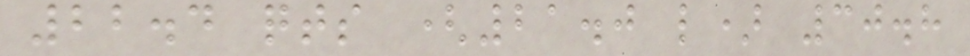22.4 qts (21.0 l) 30.8
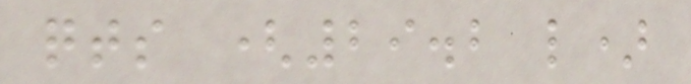qts (29.2 l)
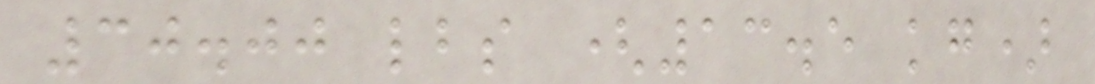30.00 lbs (13.5 kg)
